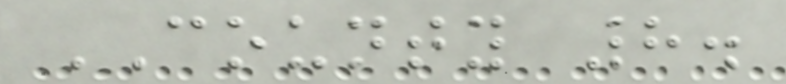COUNTY 8.
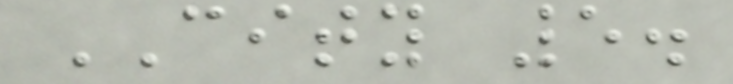CITY 5.
